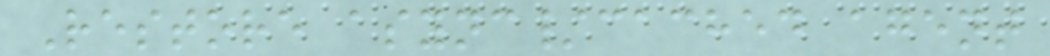Restore async/cached agent
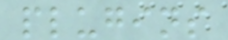plugins
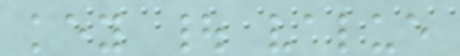key | value
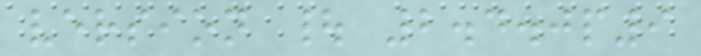version | 2.4.0p9
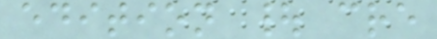edition | cre
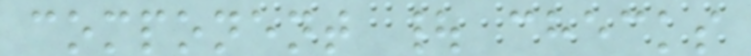component | checks
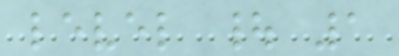level | 1
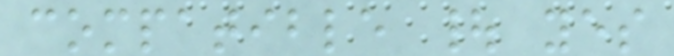compatible | yes
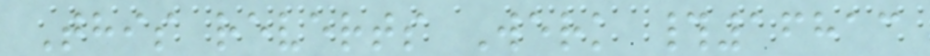This reverts Werk #16813
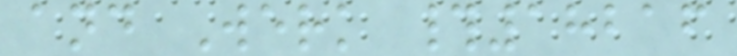and Werk #18216
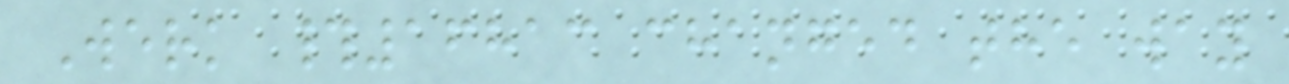Werk #16813 changed the way
